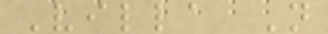Villa N
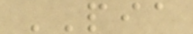PIA
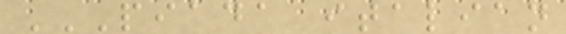PIADA ITALIAN
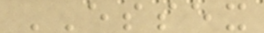ESSEX
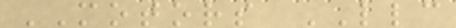MOTORS LLC
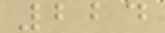224
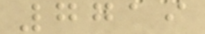7719
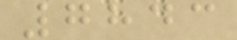7843
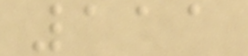111
